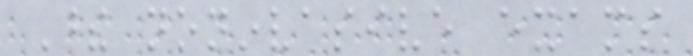These noninvasive exams
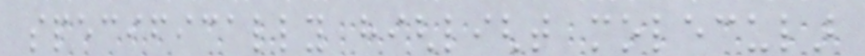specifically highlight molecular
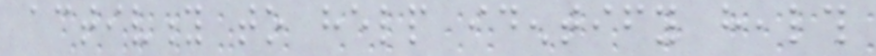activity to help identify health
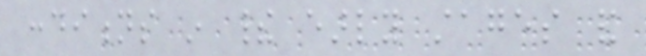conditions in their early stages and
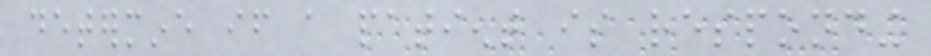determine if a patient is responding
